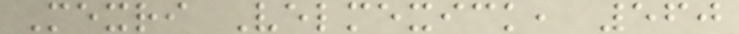Mexri Velmexick, 560
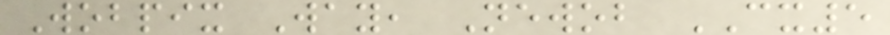Wobpix Way, Newob CX5
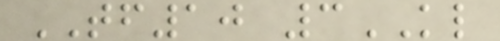TF10 3KL
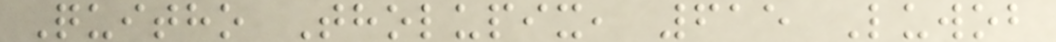Quitho Tholupix, 615 Luwob
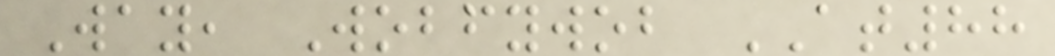Way, Wobfywob AT88
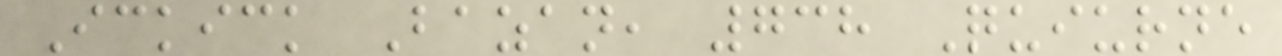Ickick Bazan, 738 Quiurne
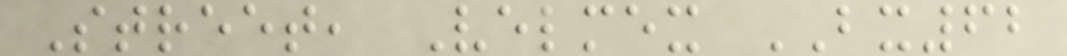Street, Velmex BX62
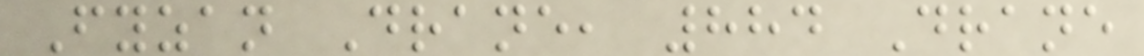Fyzan Drane, 884 Drane
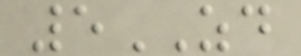5ZD
